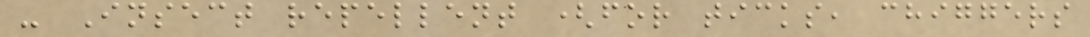- Insect repellent (for ticks, chiggers
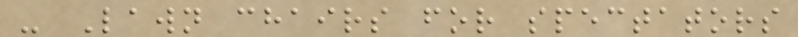- Lawn chairs for spectators
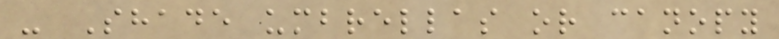- Shade umbrellas or canopy
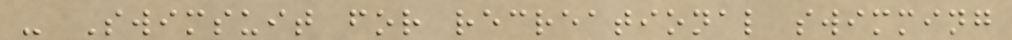- Swimsuit for recreational swimming
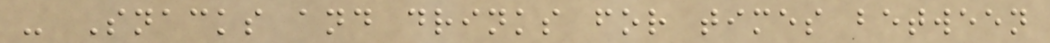- Snacks and drinks for times between
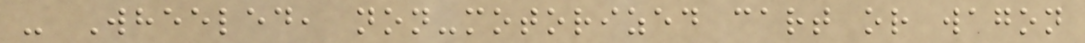- Wheeled, non-motorized cart or wagon
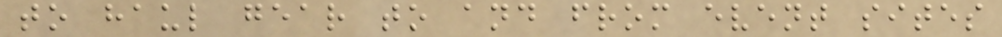to haul gear to and from event sites
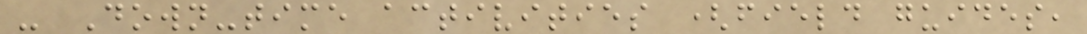- Down-time activities (field guides,
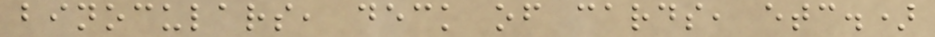binoculars, deck of cards, etc.)
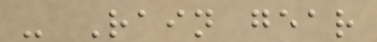- Rain gear
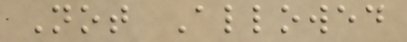Not Allowed
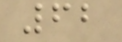62
